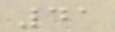41
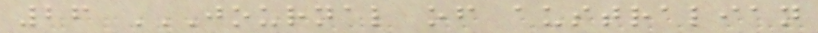26 JOURNAL OF AUSTRALIAN
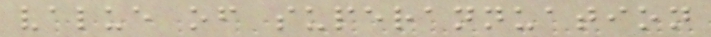value of superannuation
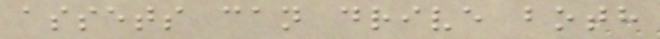assets can drive both
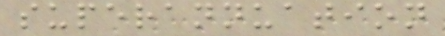superannuation
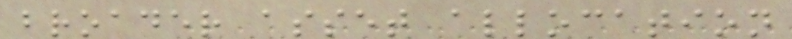broader asset allocation
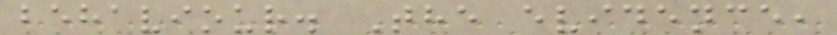behaviour. The evidence,
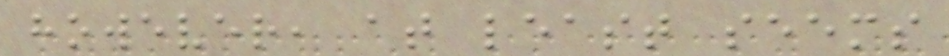however, at least seems
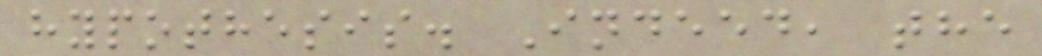hypothesis. Indeed, the
